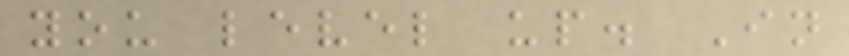you level up. In
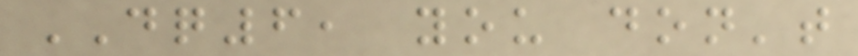DQ6, you don't
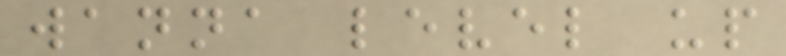wanna level up
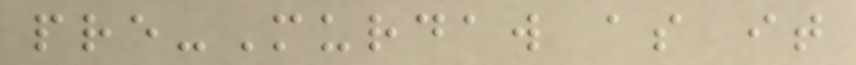pre-Murdaw as it
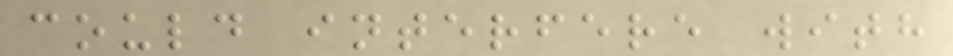could interfere with
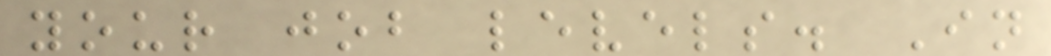your job levels. In
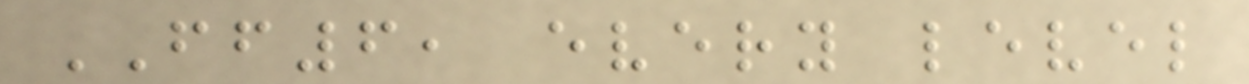FF6, every level
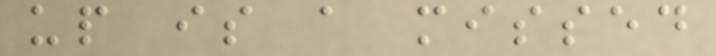up is a missed
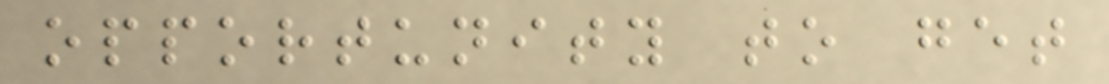opportunity to get
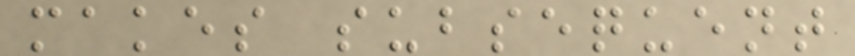makes subsequent
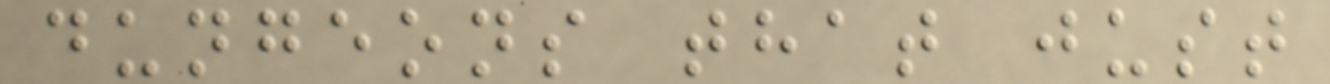dungeons that just
